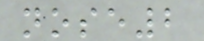nose2
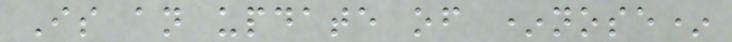Is an update of *nose*
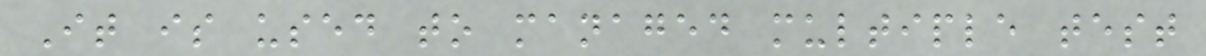It is used to managed multiple test
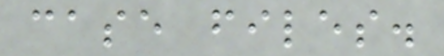case files.
